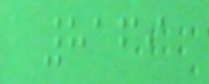8169
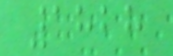1828
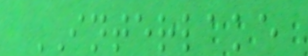INTERLAKE
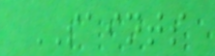SAINTS
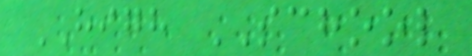HIGH SCHOOL
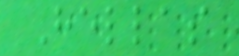Hellas
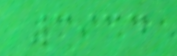3934
